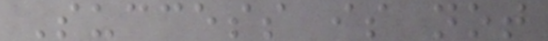Success is not
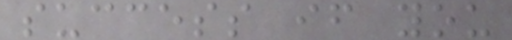success if you
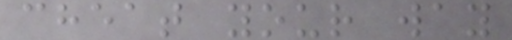cheat your way
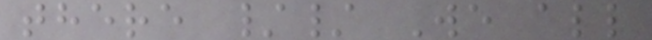there // We all
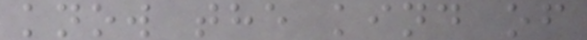know the kind of
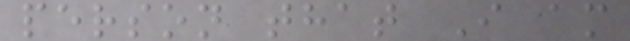person that I am
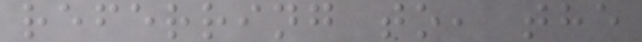referring to, the
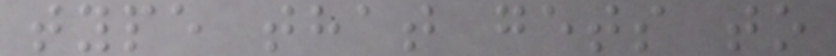type that gets to
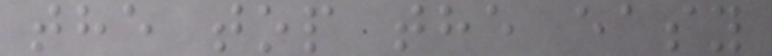the top the easy
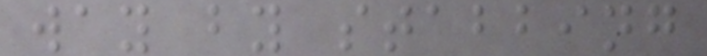way by stabbing
